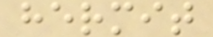hermit
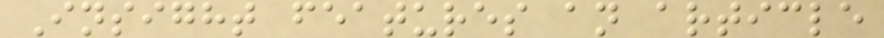Insight features an article
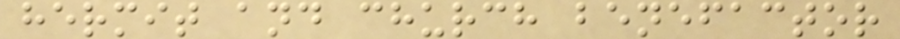hermit and church benefactor
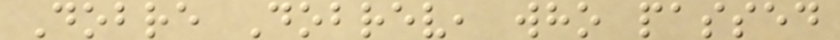Dobre Dobrev, who passed
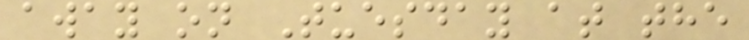away on Tuesday at the
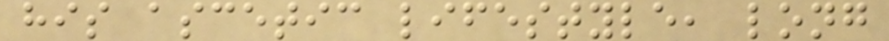his ascetic lifestyle, long
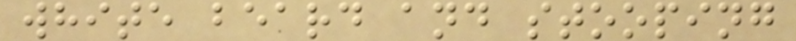white beard and stooping
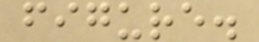figure.
